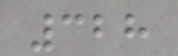328
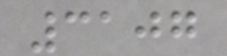3107
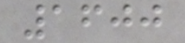1600
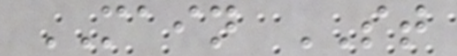MAIN ST
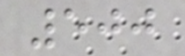500
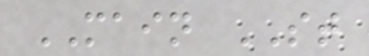MAIN ST
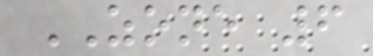ZONE 6
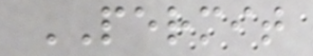PERMIT
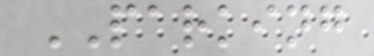PARKING
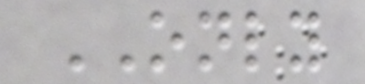ONLY
